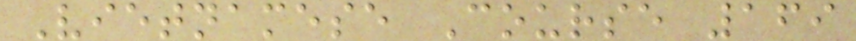Vietnamese Course 169
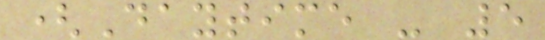(Daytime - 5
